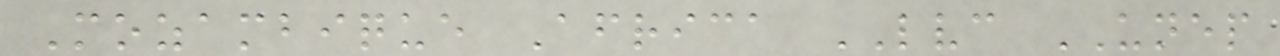Mozambique Africa LVC UNEP
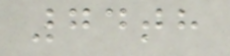74th
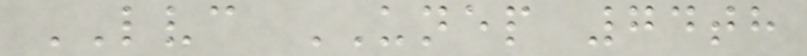LVC UNEP 74th
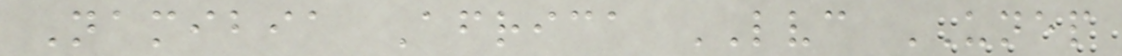Namibia Africa LVC UNEP
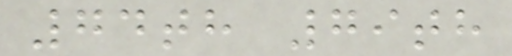74th 79th
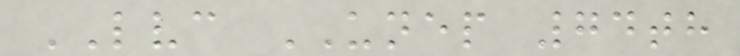LVC UNEP 74th
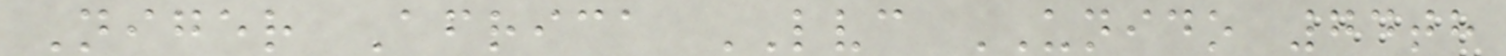Niger Africa LVC UNIDO 74th
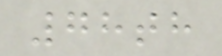78th
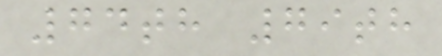74th 79th
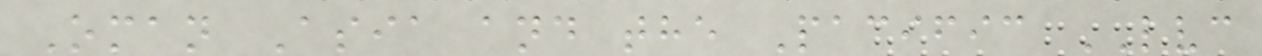Oman Asia and the Pacific LVC
